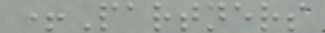+Partners
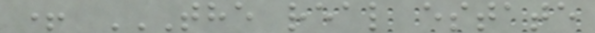+ THE REAL ESTATE
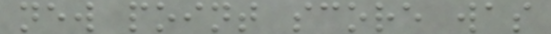new point score was
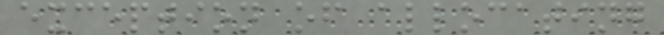exception of allocating
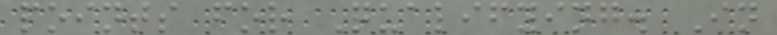points for Qualifying. In
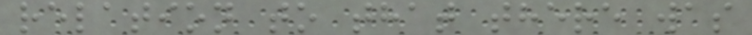relation to that there was
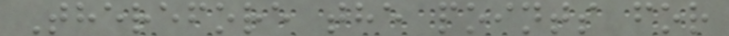Therefore the points for
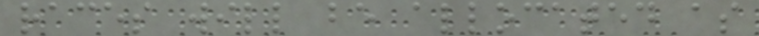races will be allocated as
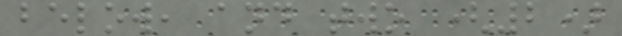below, and two (2)
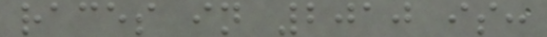races in 2010 is:
